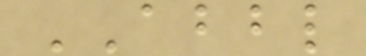ABBL
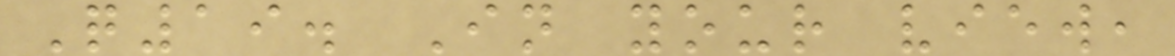Q19. In your view,
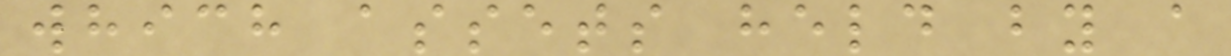which assets held by a
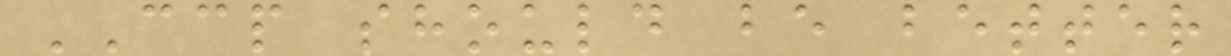CCP should be better
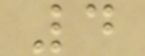4
